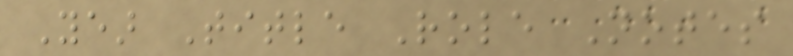Year Title Role Notes
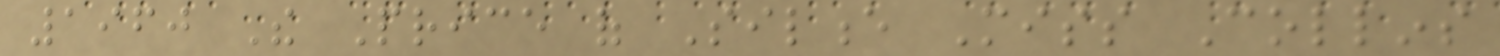1960 The Price of Silence Miss Collins
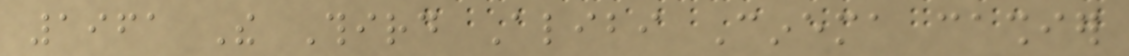1961 The Third Alibi Cinema cashier
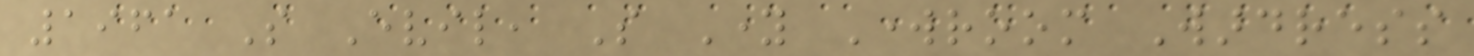1961 So Evil, So Young Workroom Wardress
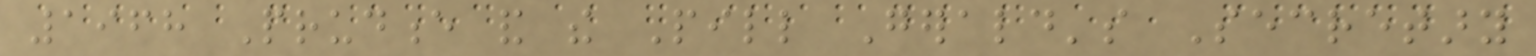1968 Prudence and the Pill Gerald's Secretary
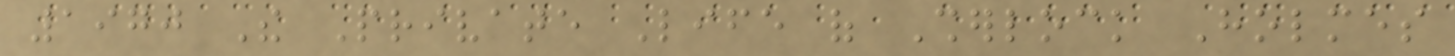1970 The Private Life of Sherlock Holmes
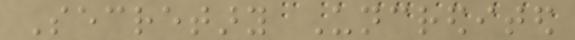Secretary Uncredited
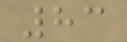83
